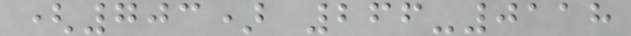(703) 266-0118
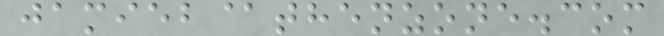jamieb@thenzone.com
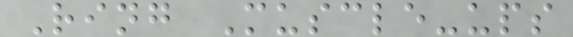Ring Muscle-ups
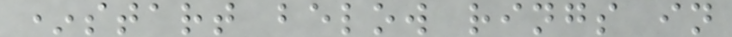*start below rings in
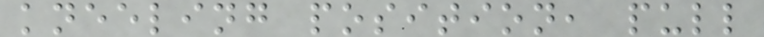kneeling position, pull
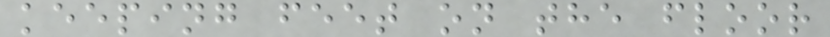keeping feet on the floor
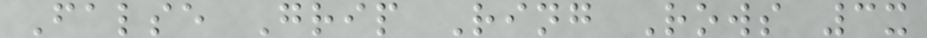False Grip Ring Rows 3x
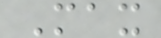Max
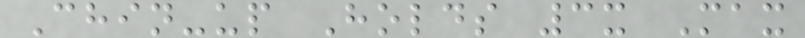Chin-up Holds 3x Max
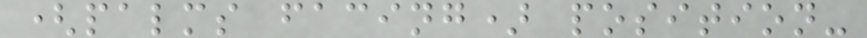(palms facing) position-
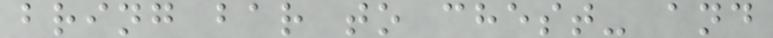bring bar to chest- and
